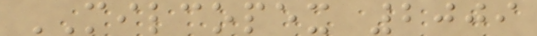MILCOPEX 2009
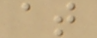at
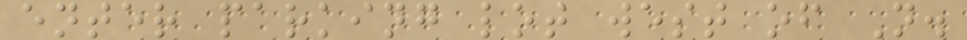enter parking lot west of N.
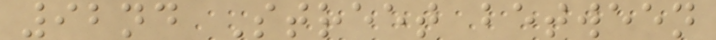92nd Street between
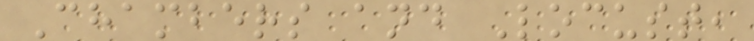Chambers and Locust,
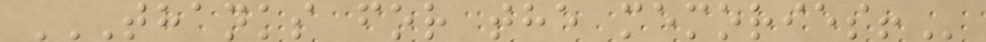THANKS FOR THE MEMORIES!
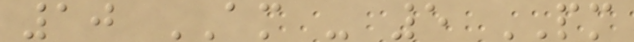10 AM - 5 PM
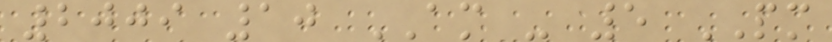2009 10 AM - 5 PM
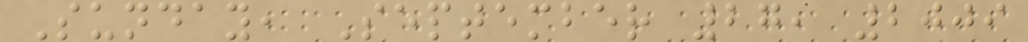Sunday, September 27, 2009
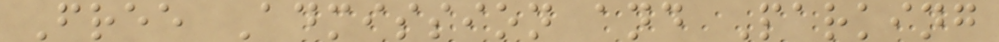Free Admission and Parking
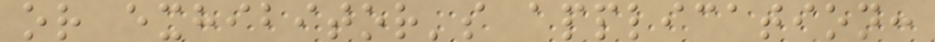or exhibitor's application:
